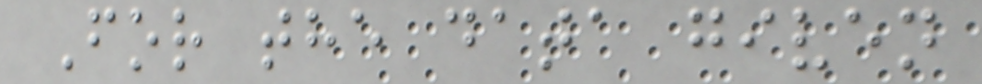For the data given
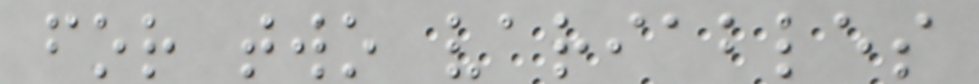for two variables
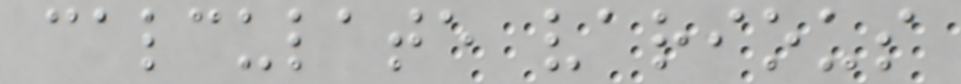calculate various
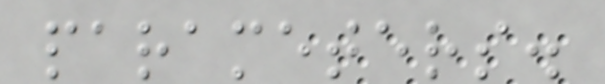parameters.
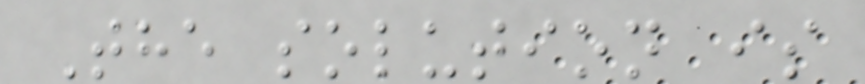The solution is
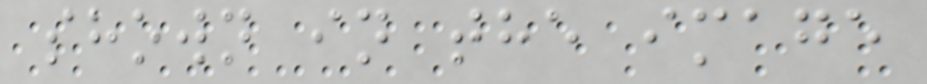shown in the image
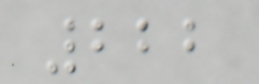222
